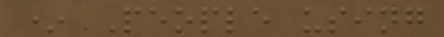* People using
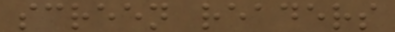screen readers
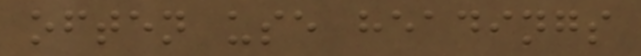often use headings
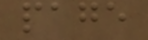page
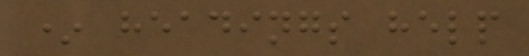* headings help
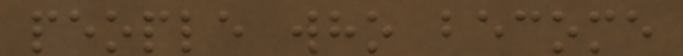people who become
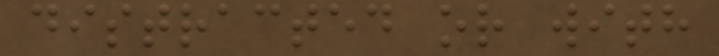distracted or with
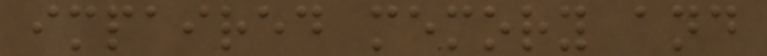impaired memory and
